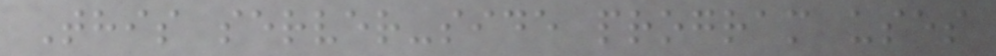This server-side program uses
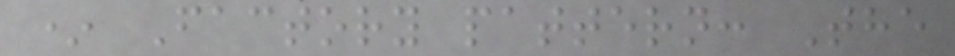* Factory pattern: The
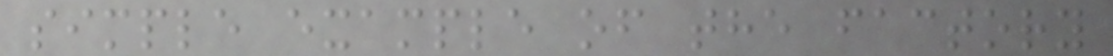simple example of the factory
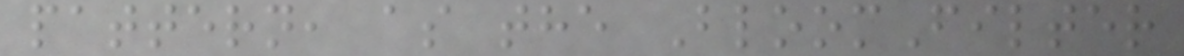pattern, as the BloomFilter
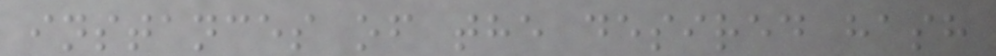instances of the desired hash
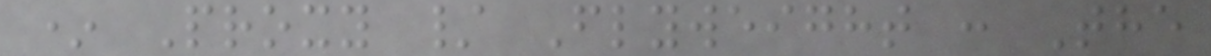* Proxy / Flyweight : The
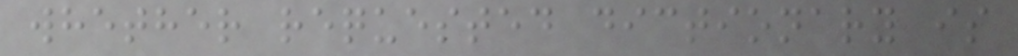whether requested dictionary is
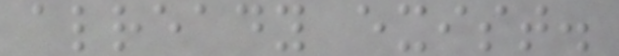already exist.
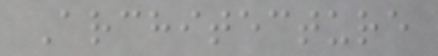Architecture
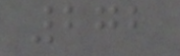272
